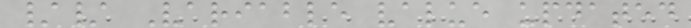// Variable value updated
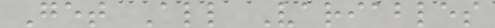Get All Variables
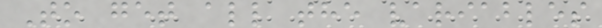To get all the variables
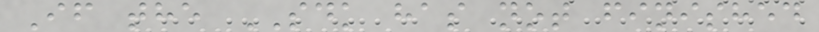If the SDK has not finished
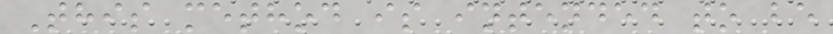This method is intended to be
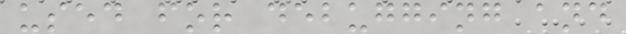used for debugging and
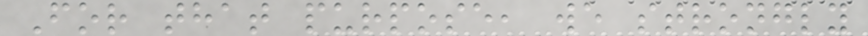For that purpose, we strongly
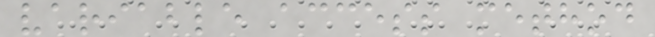variable access method
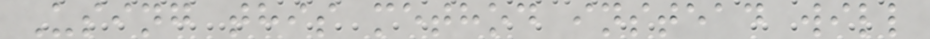Using this method instead will
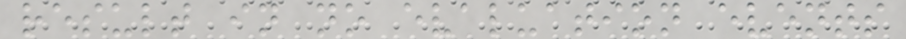result in no evaluation events
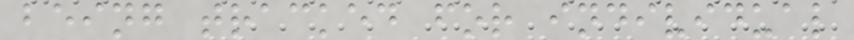being tracked for individual
